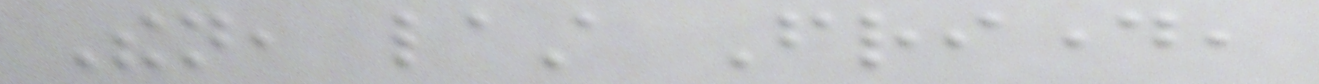Then, last Friday,
